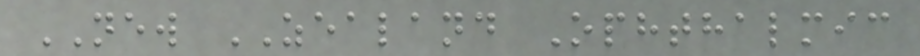NEW ZEALAND Ophthalmic
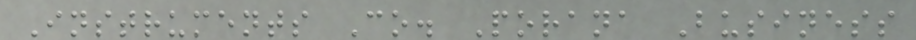Instruments Co. Porana Business
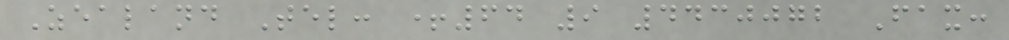Zealand Tel: +64 9 4430072 Fax:
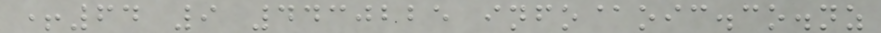+64 9 4430225 info@oic.co.nz
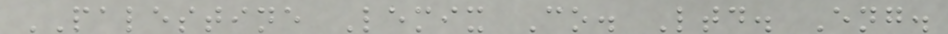PALESTINE Lemix Co. Ltd. Eng.
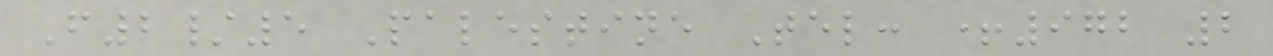F2/5 Palestine Tel: +972 2
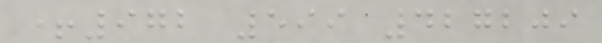+972 599 427209
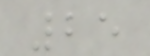25
